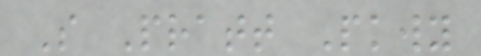S Pratt Pkwy
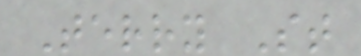Terry St
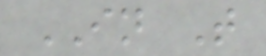IN T
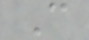C
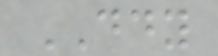DDY
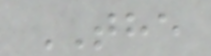THE
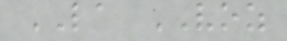LA VOZ
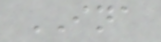INA
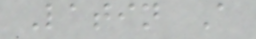Latin A
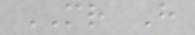MR H
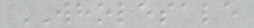WHOLESALE
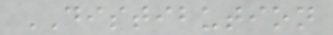DISTIBUTION
